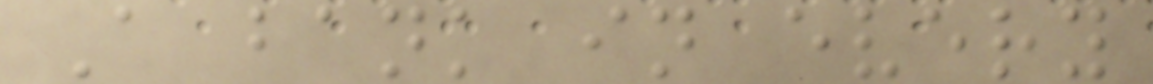A bank in every
